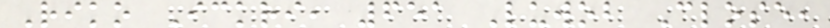Riko Ickri, 651 Luwob Close,
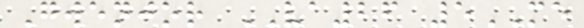Gwenjor VA26 5ME
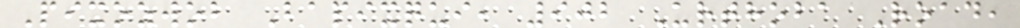Pixozwob Bapixqui, 902 Urthoba Road,
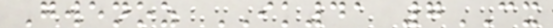Gwenoz IK41 7CX
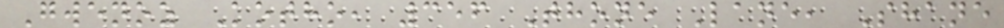Gwenoz Kotho, 356 Thone Lane, Shane
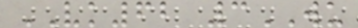VK62 3WU
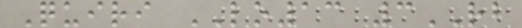Quiri LO13 3RB
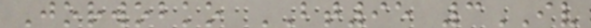Jorwobko BT95 3IV
